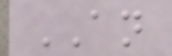AN
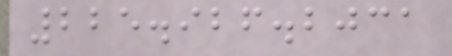225.926.2031
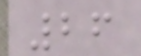26
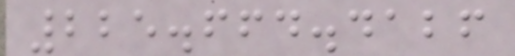225.664.4126
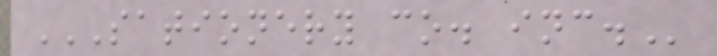SATIONERY CO. INC.
